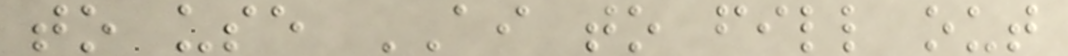to use AI to fill out
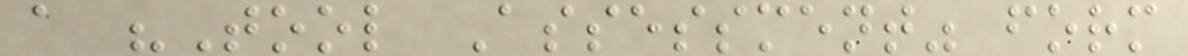a "Tool Assessment" form
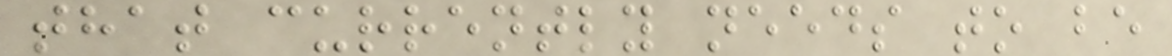that currently needs to be
